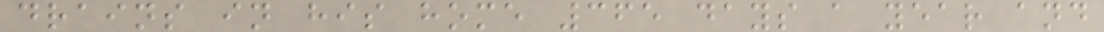drains in his home 365 days a year and
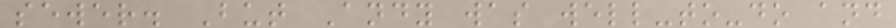sewer. But Andy was well-to-do and
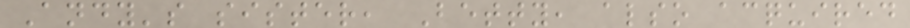Andy's sister, Betty, also acquired
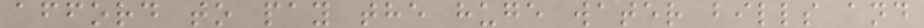afford to pay the huge water bills and
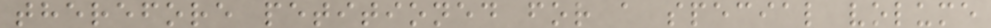therefore petitioned for a special volume
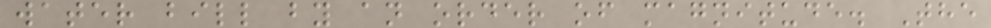water bill by an order of magnitude. The
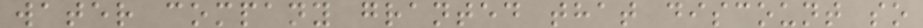water company granted that discount so
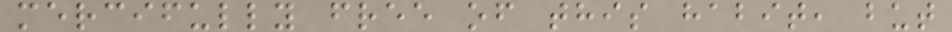mercifully free of this habit, but
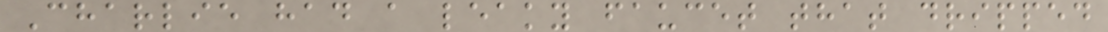Charlie had a leaky faucet that dripped
